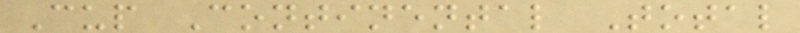Cup Continental Total
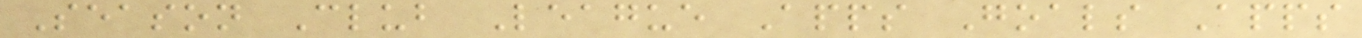Season Club League Apps Goals Apps
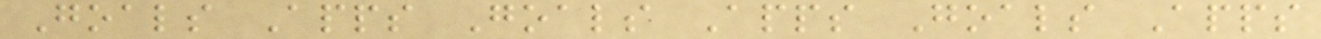Goals Apps Goals Apps Goals Apps
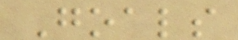Goals
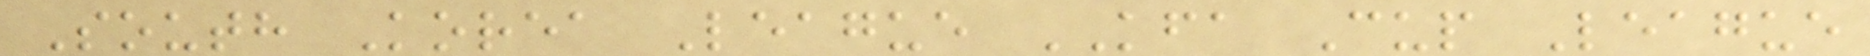South Korea League KFA Cup League
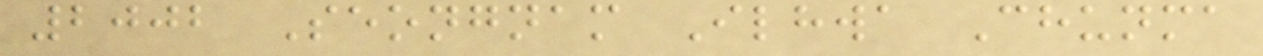2002 Seongnam Ilhwa Chunma
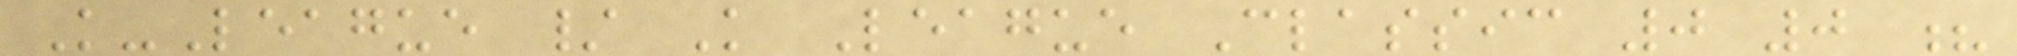K-League / K League Classic 0 0 ?
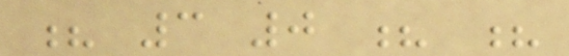? 3 0 ? ?
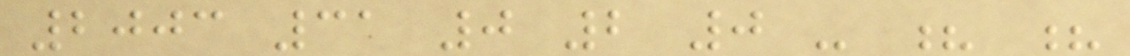2003 31 0 2 0 - ? ?
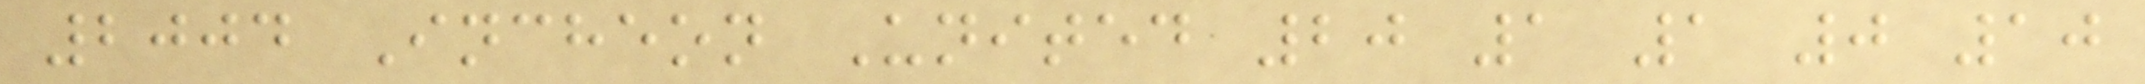2004 Incheon United 20 1 1 0 10
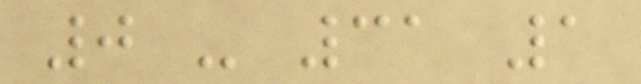0 - 31 1
